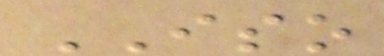ISO
